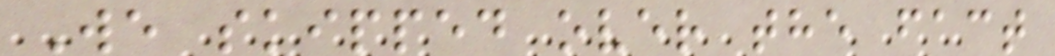We skipped over the fact
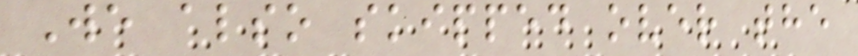We also skipped over the
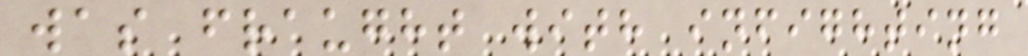was fraught with infighting
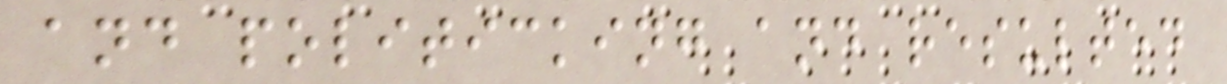and politicking and resulted
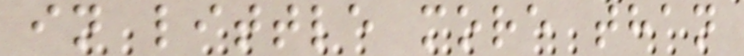in little more than
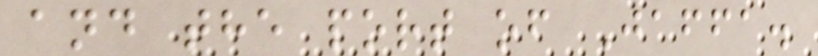and the port of Jaffa.
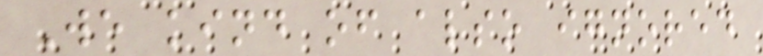We kind of also ignored
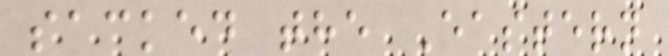sacked the Eastern
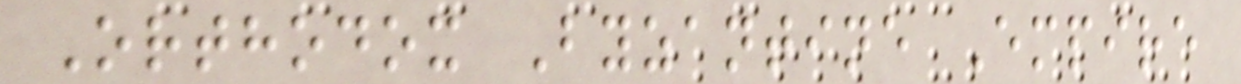Orthodox Byzantine Empire
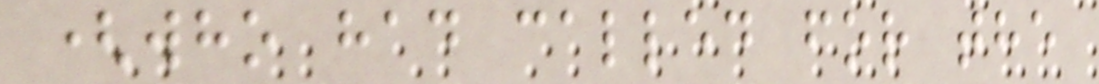(who had called for the
